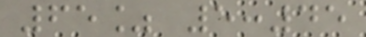65% 5:45
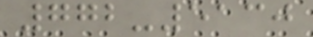772-5130
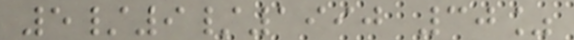5/9/1990 30%
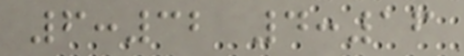6:32 4:16
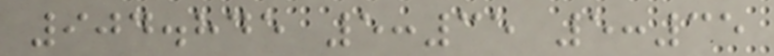904.845 5:35 5:35
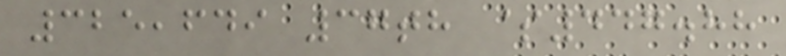325,649 37th $447.88
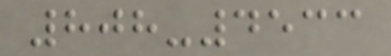808-4533
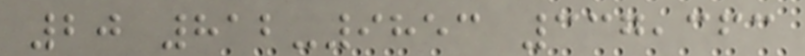20 812-9853 337,363
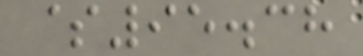$95.38
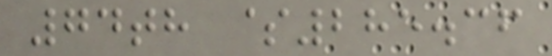74th $285.36
